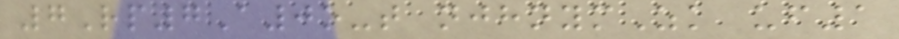7Rp7A0o-t njhnymZk uf1
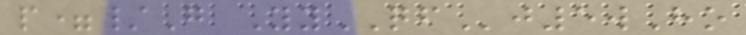p=/G YyQFj5wHo
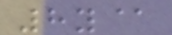8y@
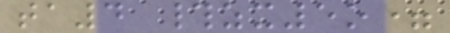ta4 #zx5o=
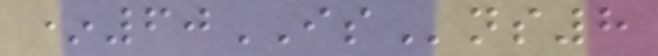*60ISns8
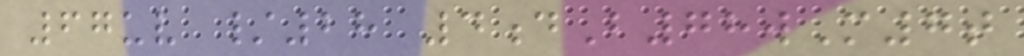67uv /28 4dB78wM7t
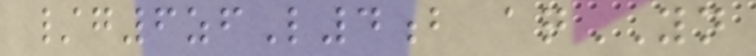/g6zfL4b aqYN
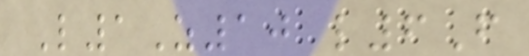L1Z10 l6F
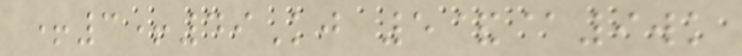+3+49Kj 5&@9wk
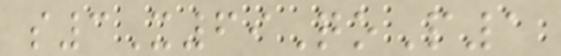s3X69QoP1
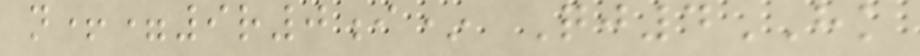n+=9r0i* Qj4HK
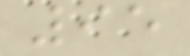95
